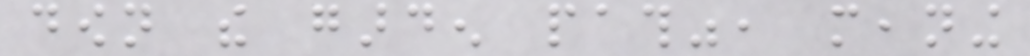down the garden path", meaning
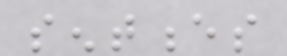sentences
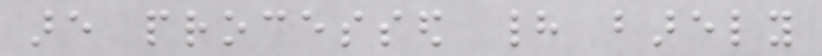are processed had barely
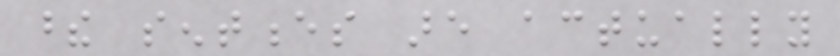these sentences are actually
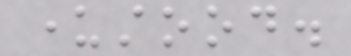understood.
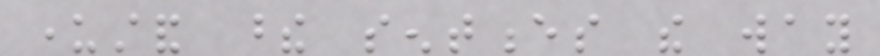understand these sentences the way
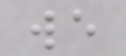we
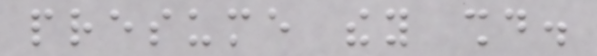presume they should.
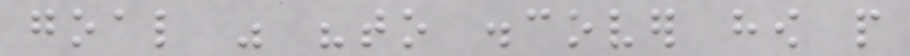goal was "to discover how people
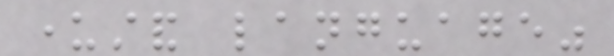understand language"
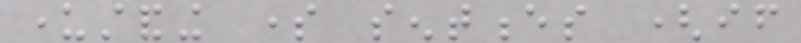understanding some sentences (if
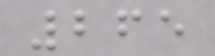265
